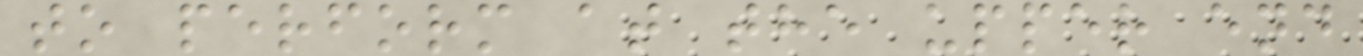to perform at the upper end
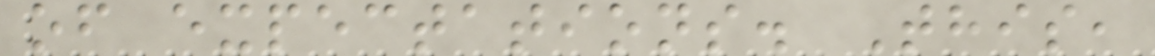of expectations. This,
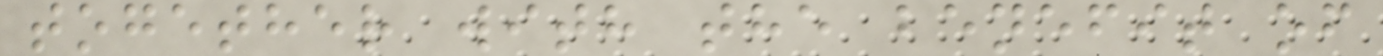together with the benefit of
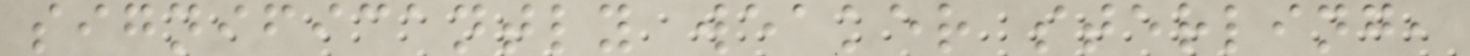significantly weaker sterling,
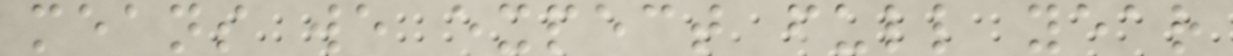means we expect full year
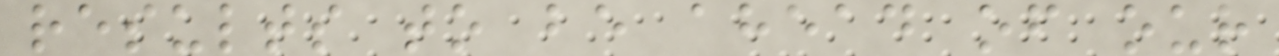results to be ahead of our
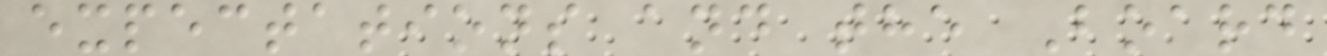expectations and the Board
